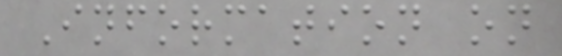Information on
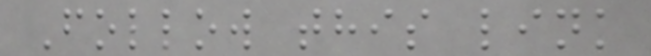Follow this link
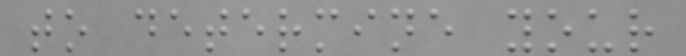to determine your
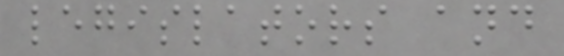legislators and
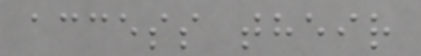access their
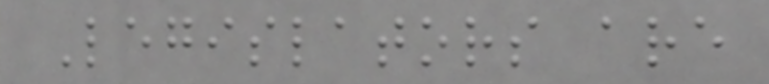Legislators are
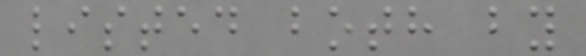listed both by
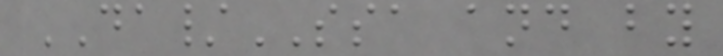DA/SSA and by
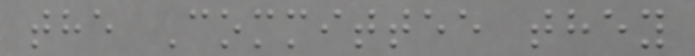the Committee they
